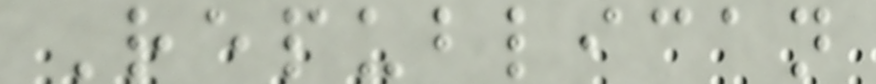Republican
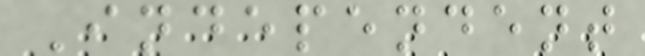Independent
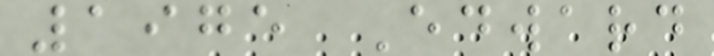1975 Edward
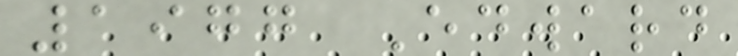1977 Edward
